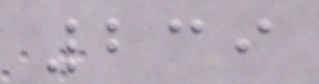239
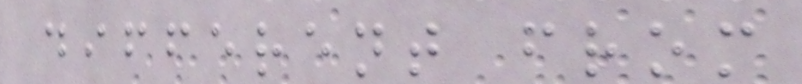different from
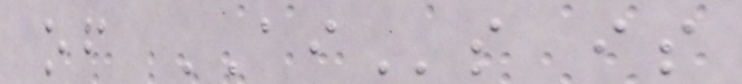of AIs is
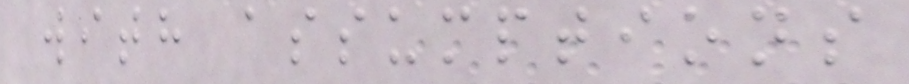with assumptions
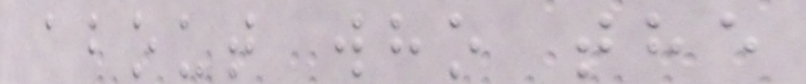about who the
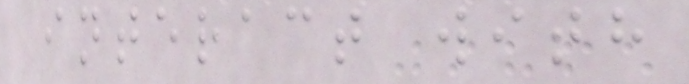interact with
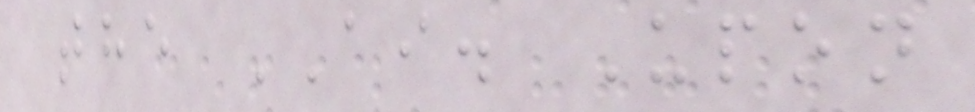the AI. Upon
